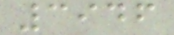3946
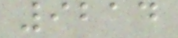9214
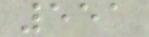551
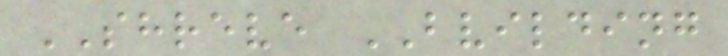SHREVE BVILDING
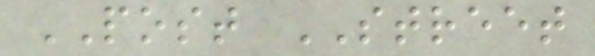POST STREET
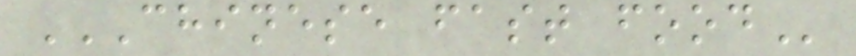CHINESE FAST FOOD
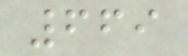669
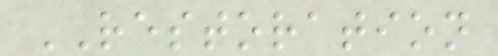RESTORATION
